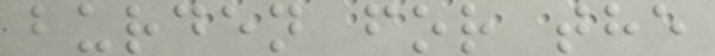burden for the
